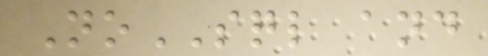NoSQL and
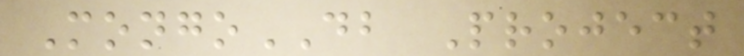MongoDB Project
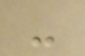-
